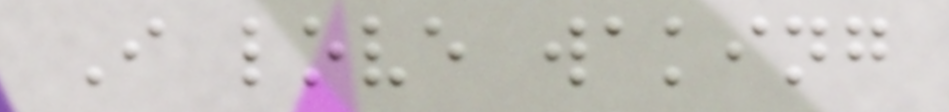I love waking
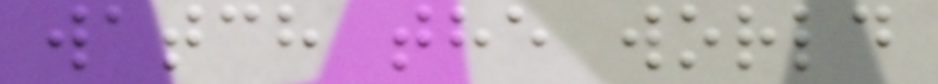watch the world
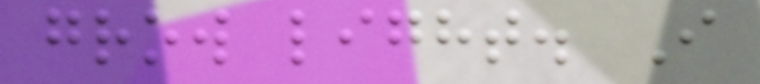grow light. I
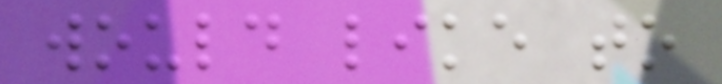would like to
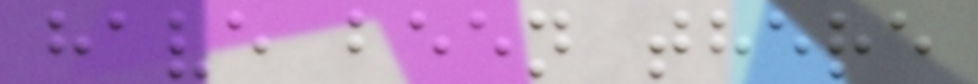have been there
